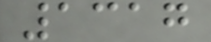1317
